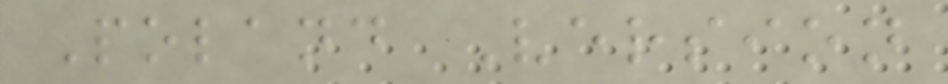Poland Version
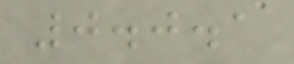0.0.1
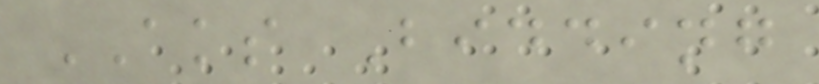AKS Bidding
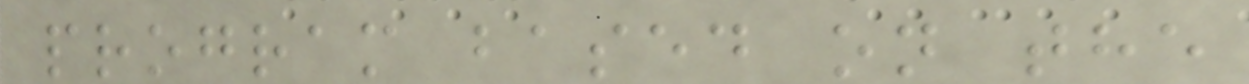program based on the
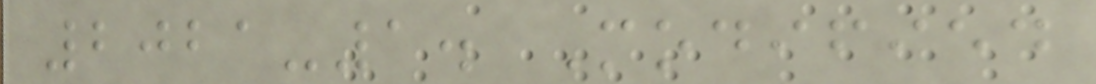2021-1. Modified
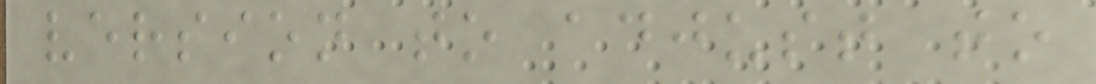version to adjust to
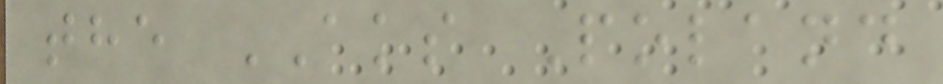the AKS Poland
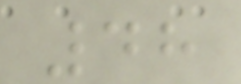48
